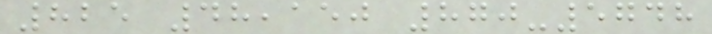825 48,150 870-5748
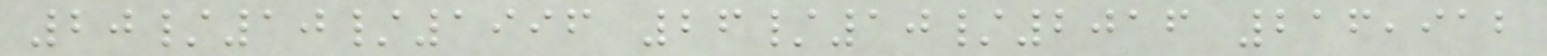20/10/1996 26/10/2016 216,912
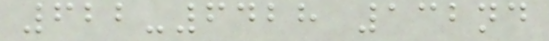622-6428 132nd
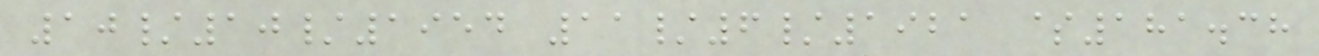10/10/1954 11/6/1921 $181.38
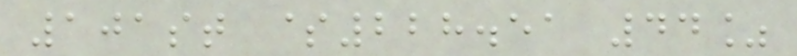101st $228.51 44%
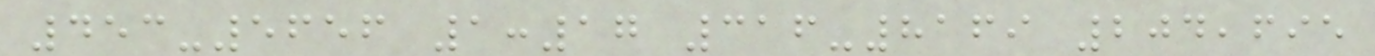453-5656 1:17 316-8169 204,695
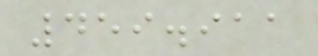459.911
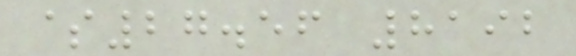$27.56 8192
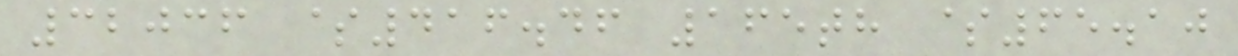32036 $416.46 165th $65.10
